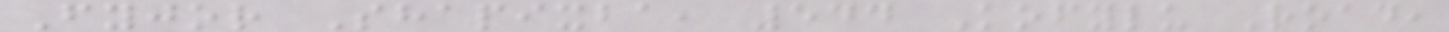Fyjor Shapixba, 544 Kofylu Road,
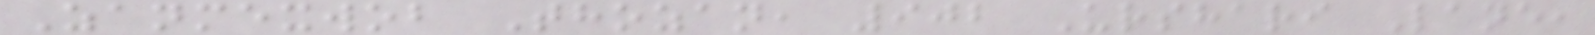Zanmexwob Thozan, 902 Urshari Lane,
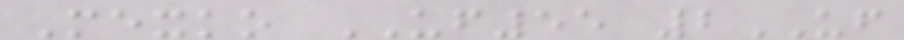Mexko UF55 2UF
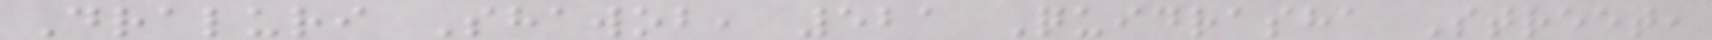Draluri Shawob, 521 Quidrasha Street,
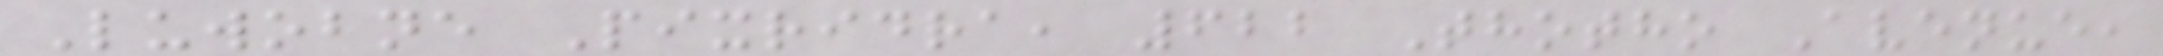Luwobne Pixridra, 622 Thotho Avenue,
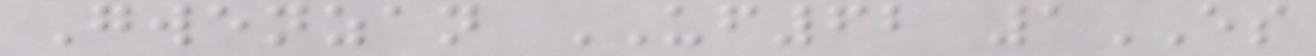Gwenzan UF62 1ES
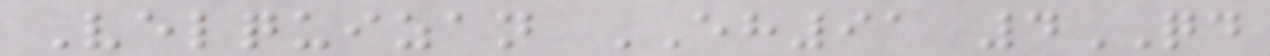Velquizan EH91 4QD
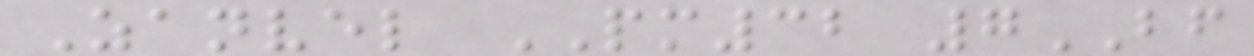Zanvel PM32 7BF
